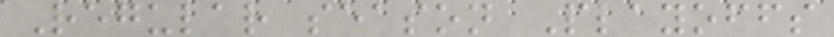Regular season Playoffs
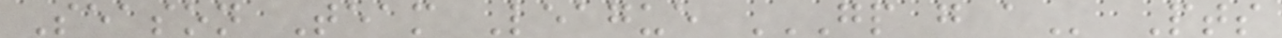Season Team League GP G A Pts
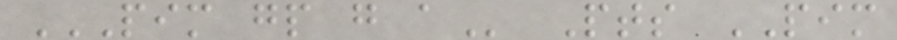PIM GP G A Pts PIM
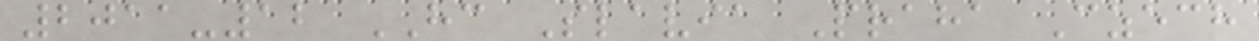2011-12 HC Slavia Praha Czech
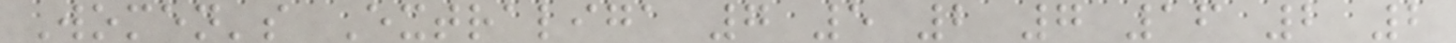Women's Extraliga 7 5 2 7 16 2 2
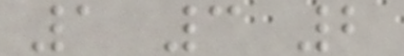1 3 2
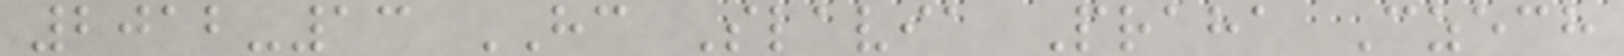2012-13 HC Slavia Praha Czech
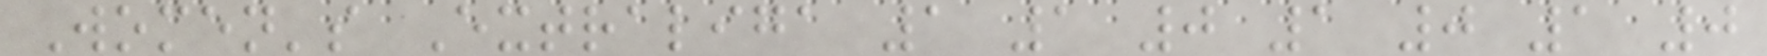Women's Extraliga 1 1 0 1 0 1 0
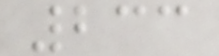233
